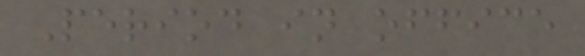Period in office
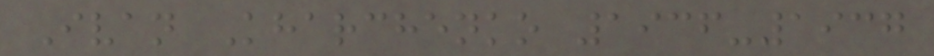Ivan Kharchenko 1936-1937
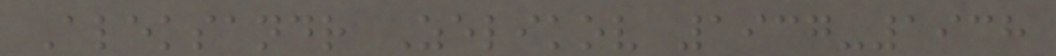Aleksandr Zelikov 1937-1938
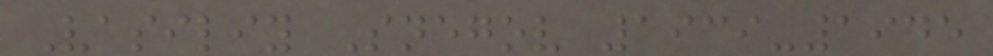Vasiliy Snegov 1939-1945
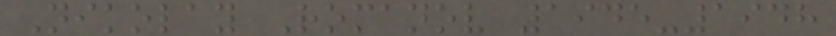Nikolay Romanov 1945-1948
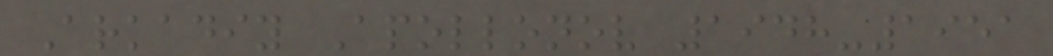Arkadiy Apollonov 1948-1951
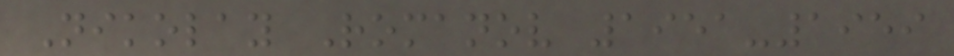Nikolay Romanov 1951-1959
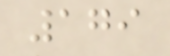179
